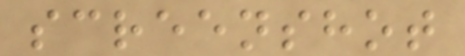screenshot
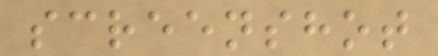screenshot
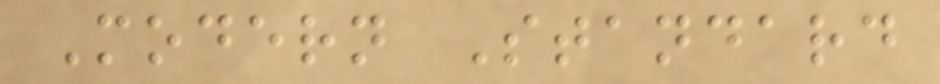Modern Standard
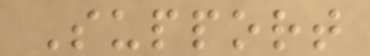Support
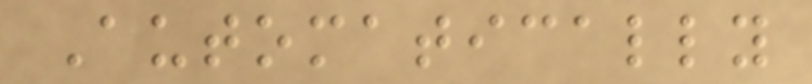Automatically
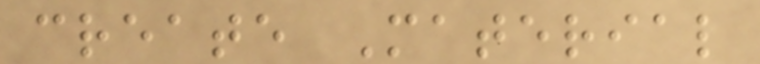create Material
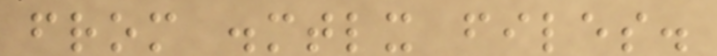from .mtlx files.
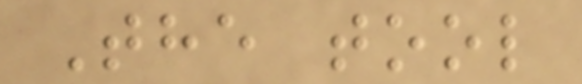The tool
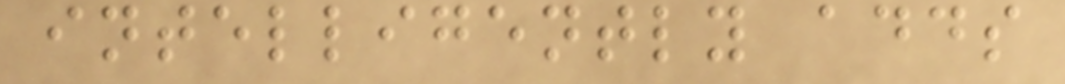intelligently adds
